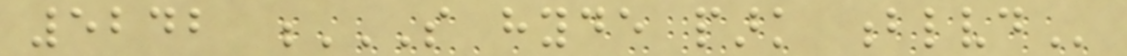5242 S HYDE PARK BLVD
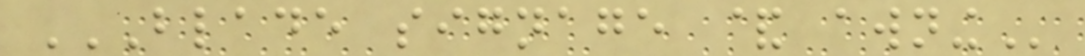BLADE SIGNAGE & AWNING
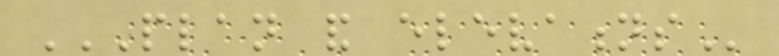PLAN AND ELEVATIONS
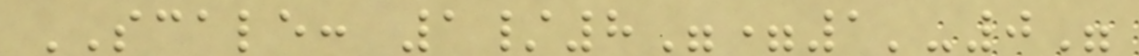SCALE: 1/8"=1'-0"
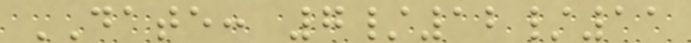DATE: 7/12/11
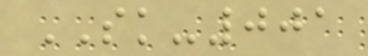SK-001
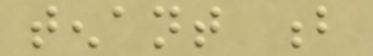tenant b
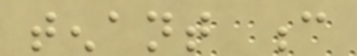tenant c
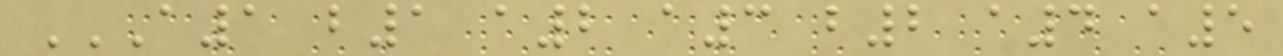A1 B1 A2 A3 B2 A4 A5
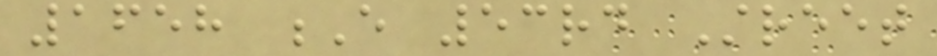1658 E 53rd Street
